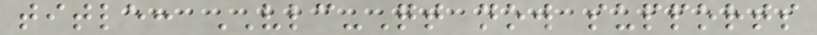title: VLC-Qt now supports
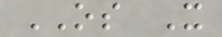OS X
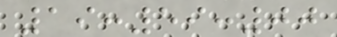19:59:00
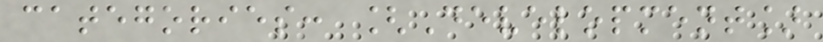categories: [Development]
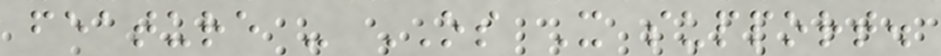feature - OS X support.
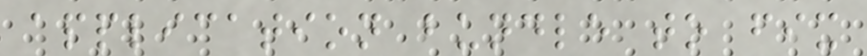application bundle to fix
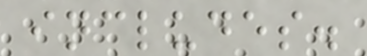includes.
